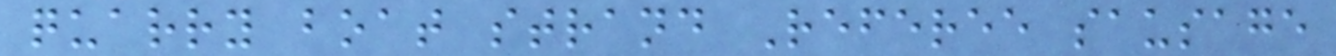quarry boat strand Referee sausage
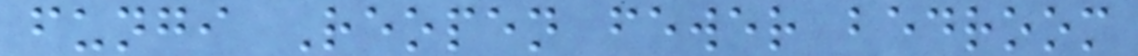fungi Reopen fewer bedroom
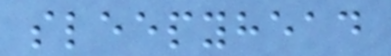sleepyhead
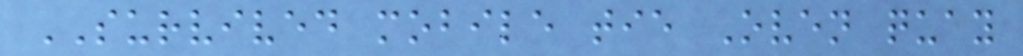SURVIVED mobile tie Oven quay
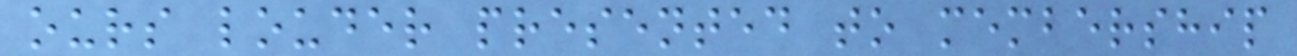ours louder presented to membership
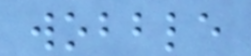wobble
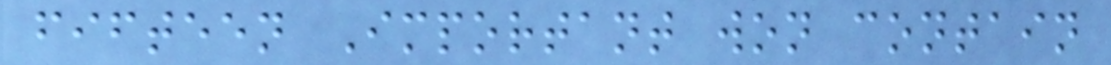fifteen Important won contain
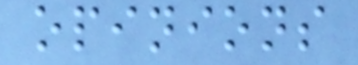opinions
